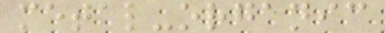metal-organic
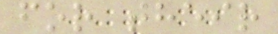for their
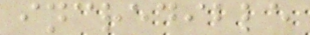incredible
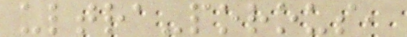ultra-porous,
